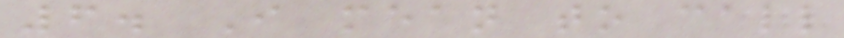6. I mean to call
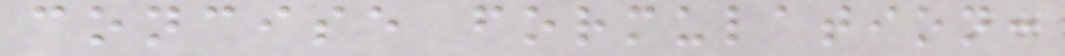concise formulation:
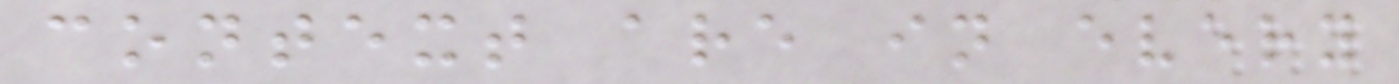context are in every
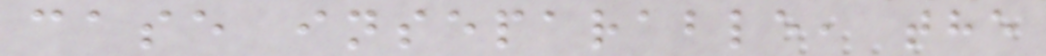case inseparable, the
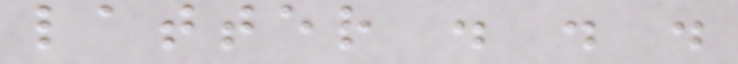latter . . .
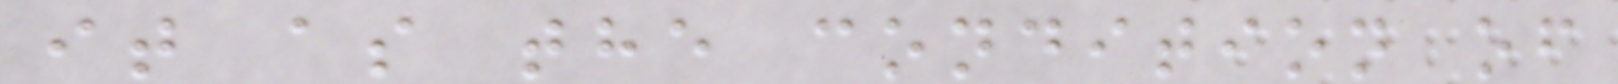it as the condition of
